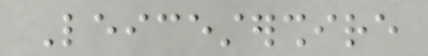Leicestershire
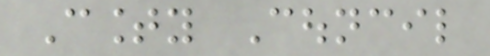County Council
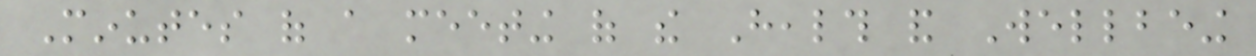Minutes of a meeting of the Health and Wellbeing
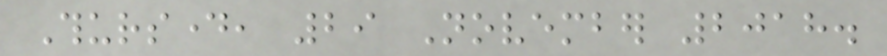Thursday, 29 November 2018.
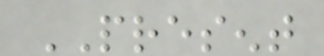PRESENT
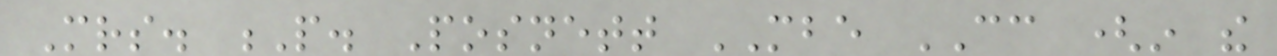Mrs. P. Posnett MBE CC (in the
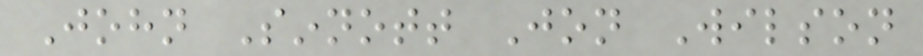John Sinnott Jon Wilson
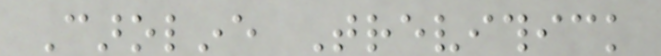Caroline Trevithick
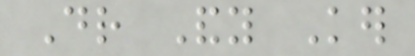Dr Andy Ker
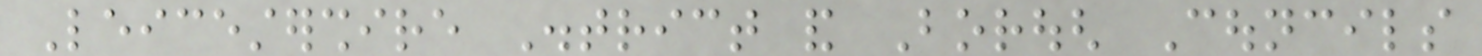Leicestershire District and Borough Councils
